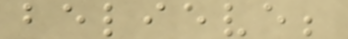believe;
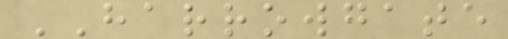HARROWGATE
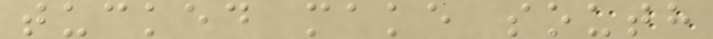tucked make south
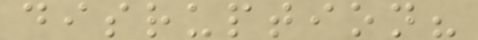disruption?
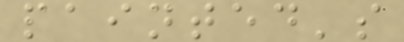painted's
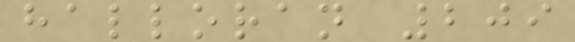halloran 209
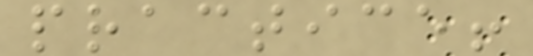practice!
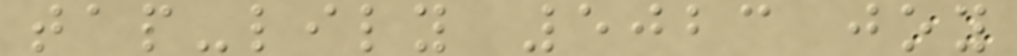tap-lily 5023 joy
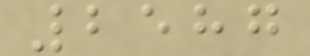2587
